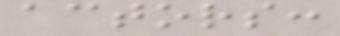actors:
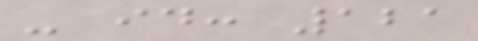- id: 121
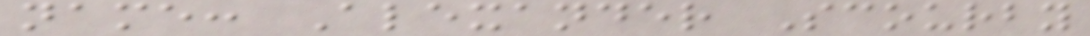name: Alexander Scourby
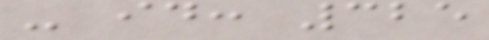- id: 325
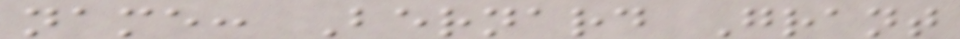name: Bernard Grant
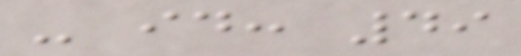- id: 49
